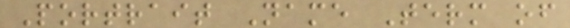Portrait Name Term of
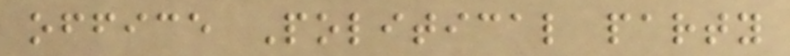office Political party
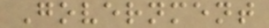Government
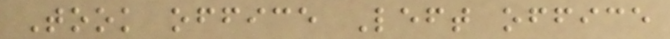Took office Left office
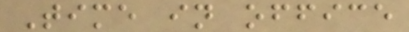Time in office
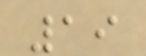19
